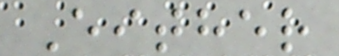Either
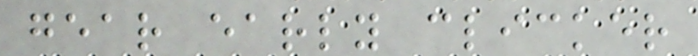gear early clicker
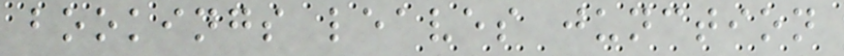bookings leaves junction
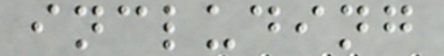including
